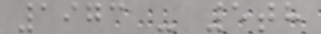1973 - 5th
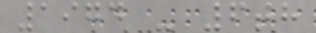1974 - 6th
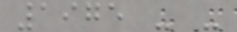1975 - -
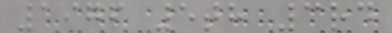1976 5th 3rd
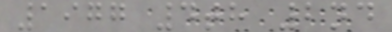1977 4th 2nd
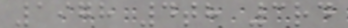1978 4th 3rd
